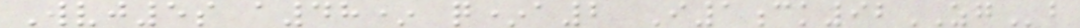Wvj5s a48* q*a2 I1ck92ZGb
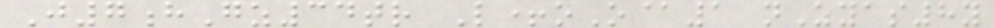J7hGz34tr L+oO@1 nZyas8y
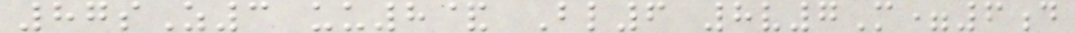87sZ3 uu8& Bl6 8v7M=6d
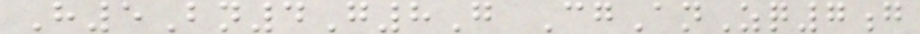H5Bn4G8G CgAnZq7g
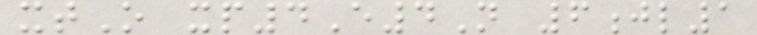xtO xp4E4N 6jl1
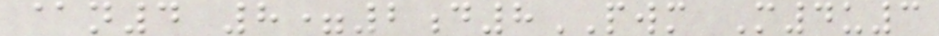@n4 8=2d8PWM M4u3
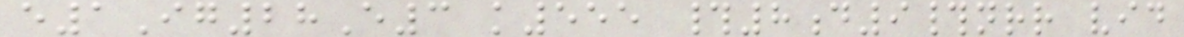e1Ig28E3 k555 #8d9#nrr vid
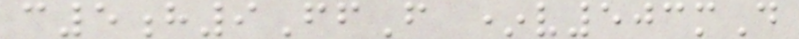c5h9FfF *v503mD
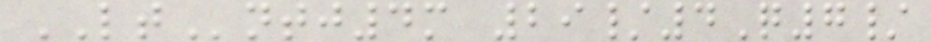LTntj4m 29/4Q7/
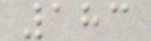183
